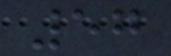57
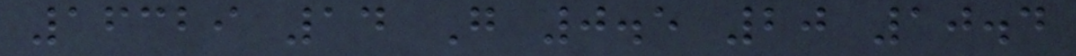16329 14 G 0.5 20 10.4
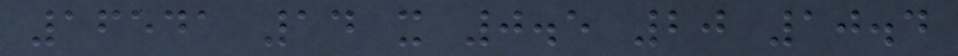16541 14 x 0.5 20 10.4
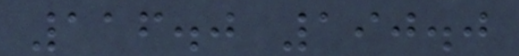116.0 190.0
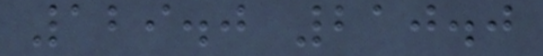129.0 210.0
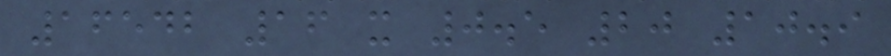16542 16 x 0.5 20 10.9
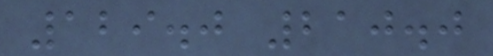129.0 210.0
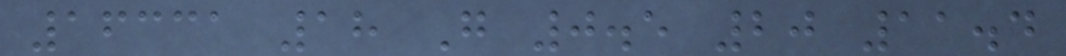16331 18 G 0.5 20 11.4
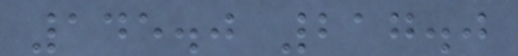145.0 217.0
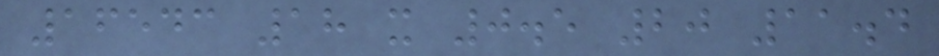16543 18 x 0.5 20 11.4
